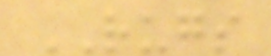RUGS
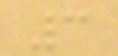3
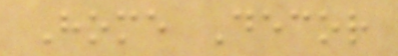Home Decor
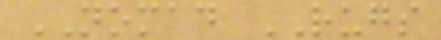NOMAD RUGS
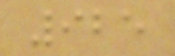925
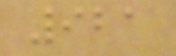921
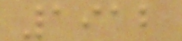1912
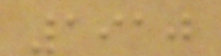1910
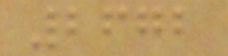2672
